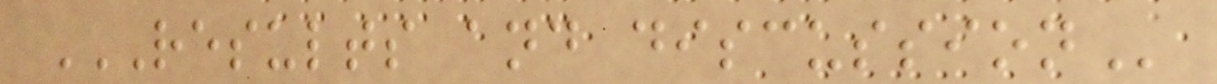RESULTS AND DISCUSSION
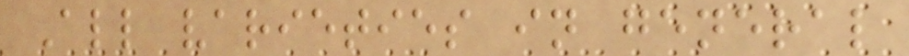All varieties in general
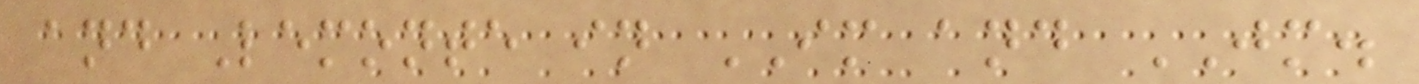and Lemonte in IM and JM.
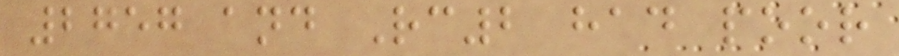2757 and Rc2 had poor
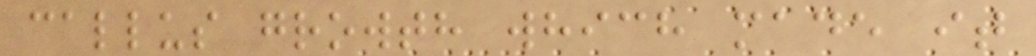callus growth which made it
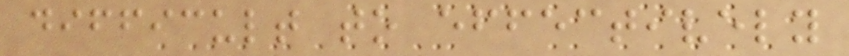difficult to effectively
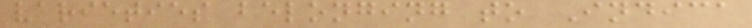varieties belonging to Indica
